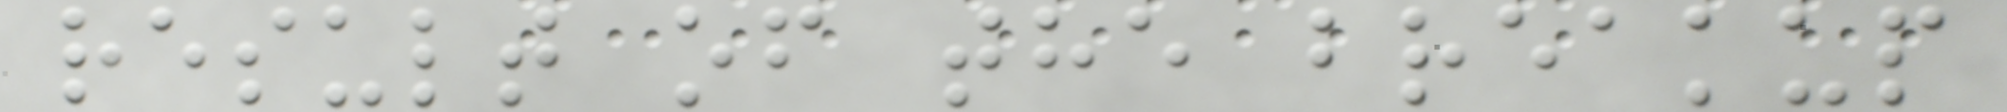result of the breakup
